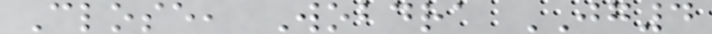Close, Wobdra JG4
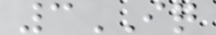3IQ
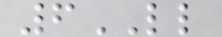6LL
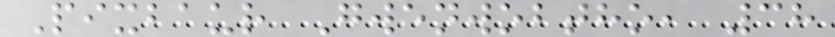Pixbaur Gwenwobtho, 38
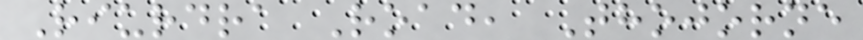Riurdra Road, Thojorne
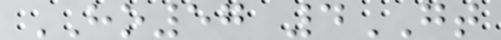HO57 4GT
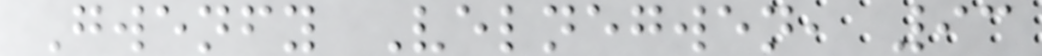Gwenfy Velnegwen, 93
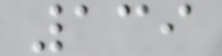139
